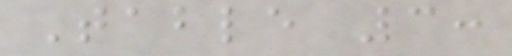Table 3:
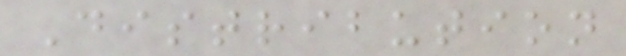Distribution
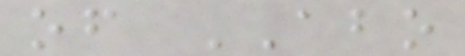of ABO
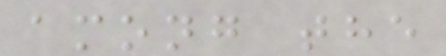among the
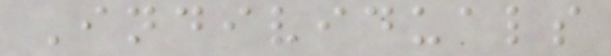Individuals
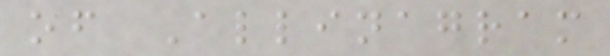of Allinagram
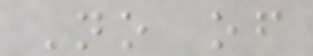No of
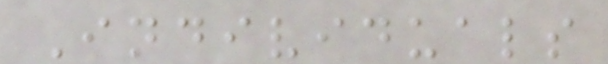Individuals
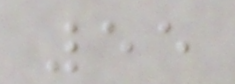55
